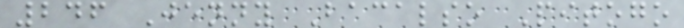246 Jenny Bacalso Pitogo
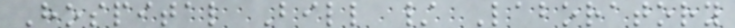Hospital Bill / Laboratory
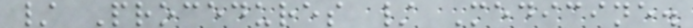/ Procedures / Medicine.
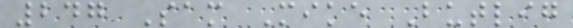247 Sam Mike Butlig
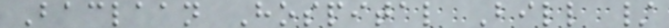Baclaan Hospital Bill /
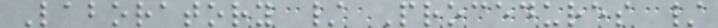Laboratory / Procedures /
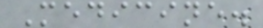Medicine.
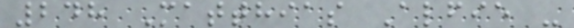248 Matthias Alfie -
